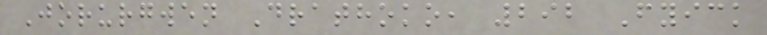Jorurgwen Drathoko, 292 Fyick
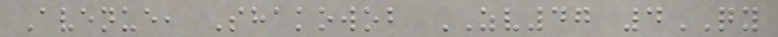Avenue, Shakowob ZV47 4QY
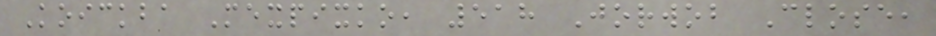Koickba Mexpixko, 518 Jorwob Close,
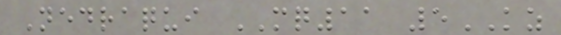Nedraqui MQ11 5KZ
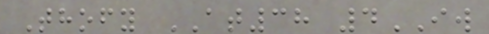Thofy AT38 4IW
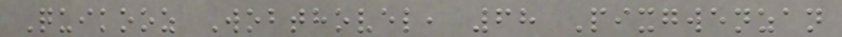Quikooz Wobthovel, 68 Pixgwenzan
